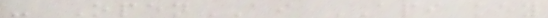- OpenAI API key
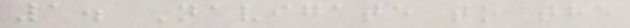1. Navigate to the
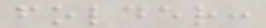folder:
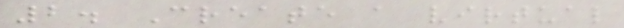2. Create a virtual
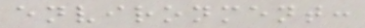environment:
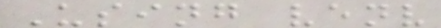Using venv
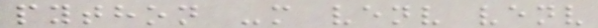python -m venv venv
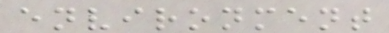environment
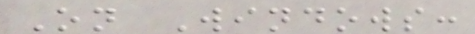On Windows:
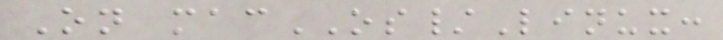On macOS/Linux:
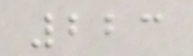223
